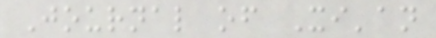Journal of Xi'an
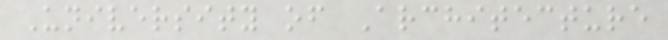University of Architecture
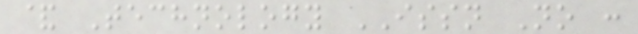& Technology ISSN No :
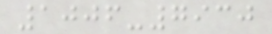1006-7930
